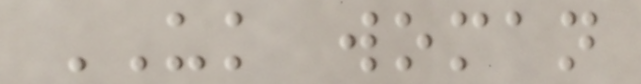UK woman
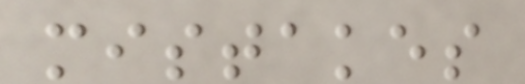mistakes
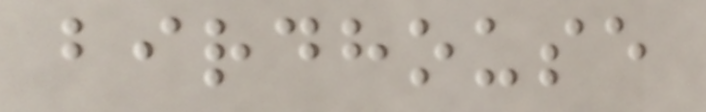birdhouse
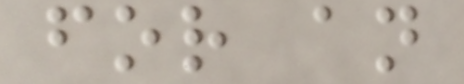for an
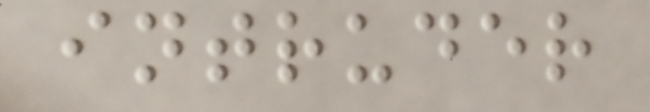intruder
